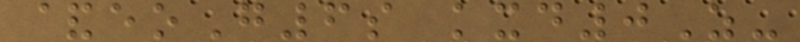&eoG6s kxd0Z-
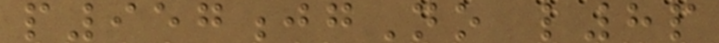p957jgNo l8p
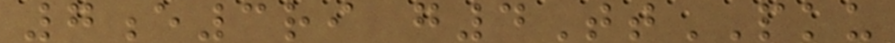7e3ri g4TtPKU
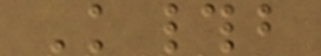K#b
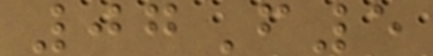07F5
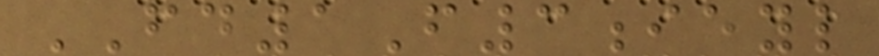FD1F3ieyl
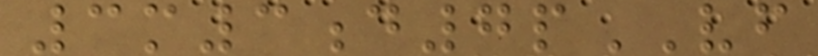3m3d7pVF
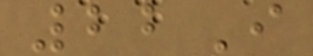22I
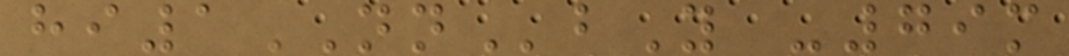hi1NNbY -79m
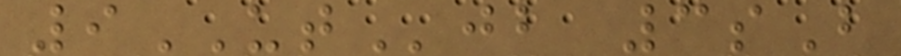9UTjb 3sB
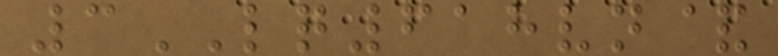3LQ618vn&
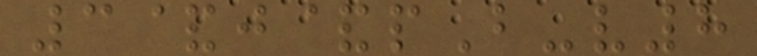3&j&pB-v8
